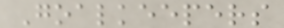Goalkeepers
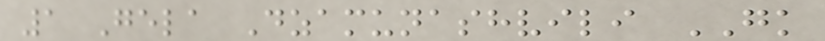1 Gela Dzamunashvili GK
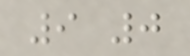9 0
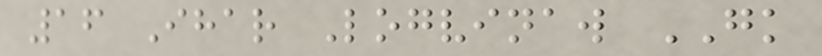16 Ihar Logvinaw GK
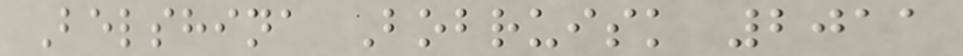Belshina Bobruisk 2011
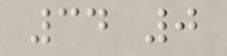34 0
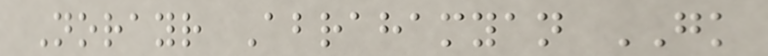Norayr Abrahamyan GK
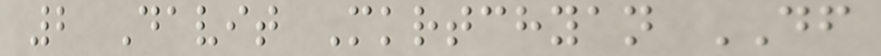2 Davit Mkrtchyan DF
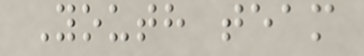Youth team
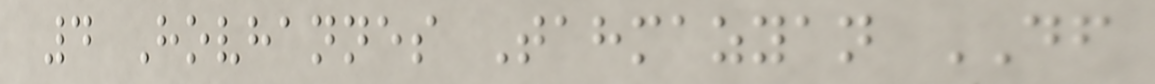4 Hovhannes Tahmazyan DF
